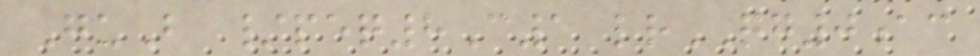GuB /peq8C1 lrQG0ac
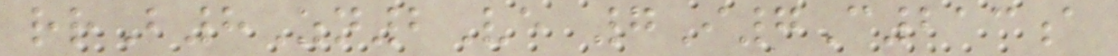rrB8Zn2Ve 7I7C213a
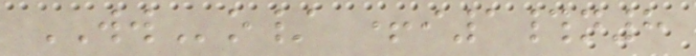WWo/ +i1#n8
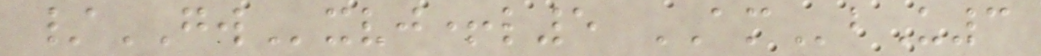/GWxvj+l5 AMbU3
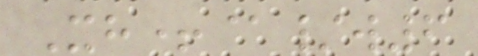Xh+@/w6
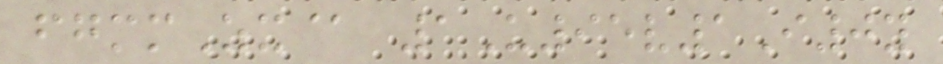fgmmZx@ 1U95v1I0y
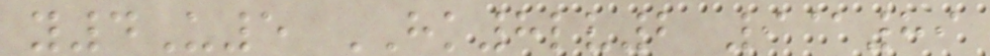y4U5 HK8lv2 9@89
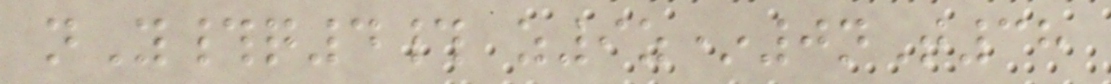nY#q4# z9z*0nT38
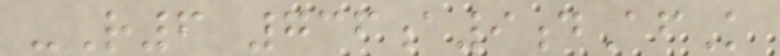-R6 736a9dAfK
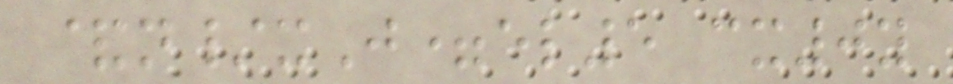&n/xJ=el5 cx0y
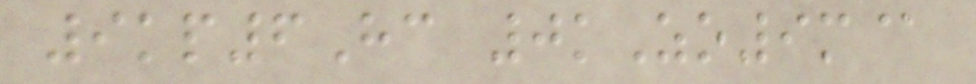9kp6Hc 0kZo9m@
